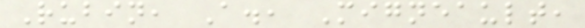Rubin, A., Migneault,
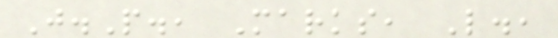J.P., Marks, L.,
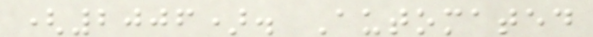(2006). Automated
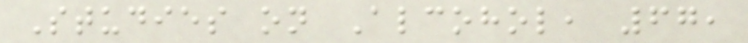Studies on Alcohol, 67,
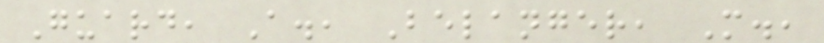Guard, A., Belanger, M.,
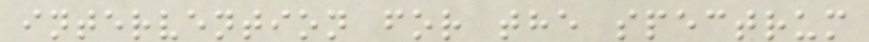intervention for the spectrum
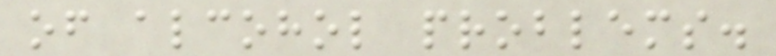of alcohol problems.
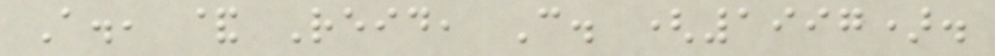A., & Reid, C. (1997).
